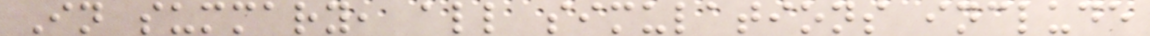In summary, all simulations include
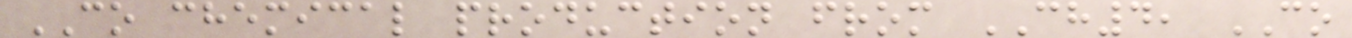CO chemical production from CH4, CO
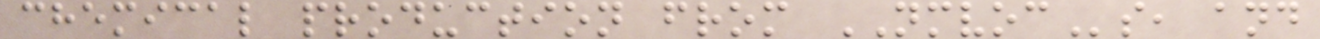chemical production from NMVOCs, and
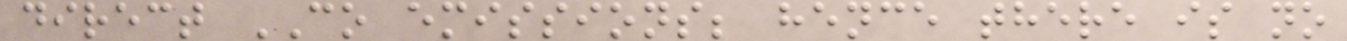direct CO emissions; hence there is no
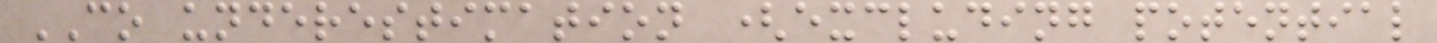CO underestimation (excluding potential
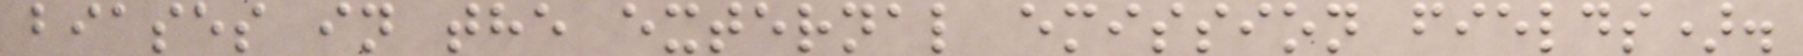biases in the external emission fields).
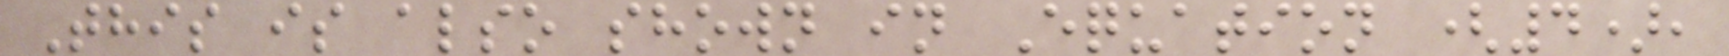This is also shown in Equation (4),
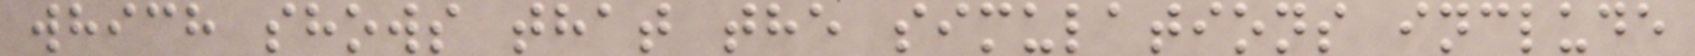which shows that the simulations include
